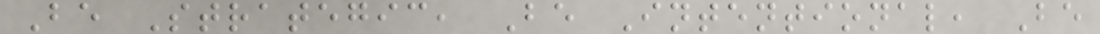Be Strategic, Be Intentional, Be
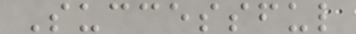Successful
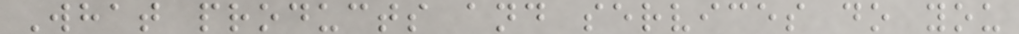What products and services do you
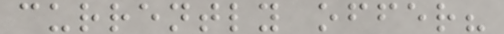currently offer?
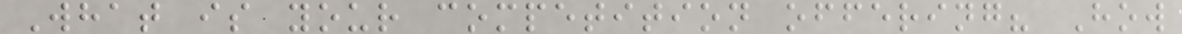What is your competition offering? How
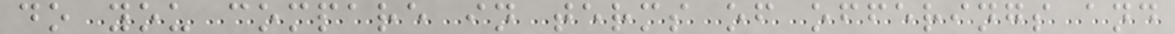do you compare in terms of offerings and
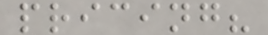pricing?
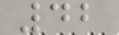42
